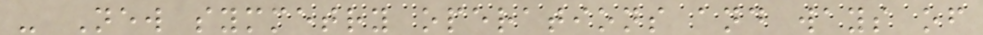- New symmetry operations and ways of
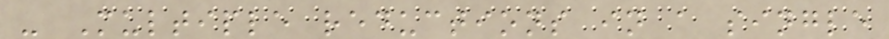- Multiple reductions in a single
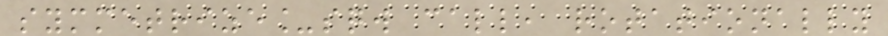symmetrize_sqw call, rotationally
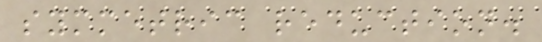symmetric reduction.
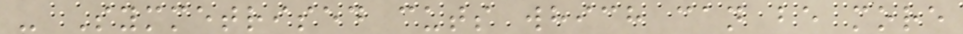- Symmetrised cuts which can be more
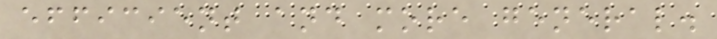efficient and more general.
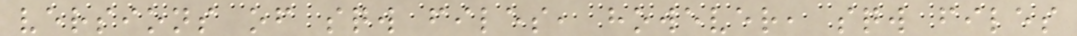versions of sqw files, however, sqw files
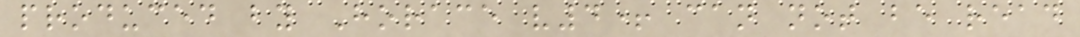produced by Horace v4+ can not be read
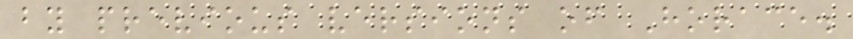by previous versions of Horace.
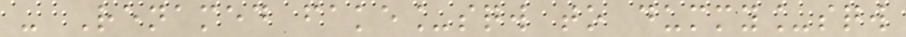- Renamed fake_sqw to dummy_sqw
